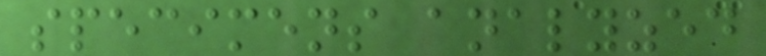specimens analyzed
